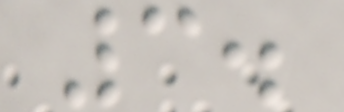3.
